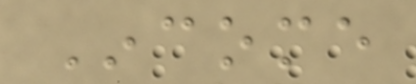Income
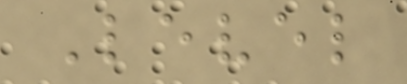Level
